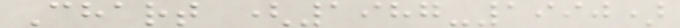Chart (1987-1990)
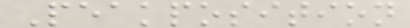Peakposition
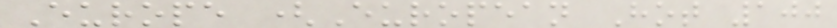Europe (European Hot 100
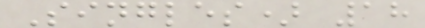Singles) 18
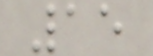15
